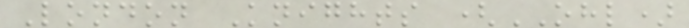London Knights (OHL)
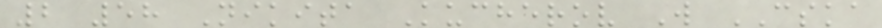2 58 Nikita Kucherov W CSKA
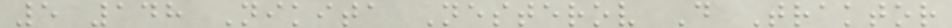5 148 Nikita Nesterov D Traktor
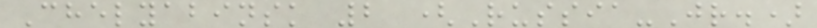Chelyabinsk 2 (Russia-Jr.)
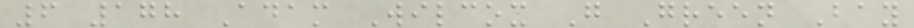6 178 Adam Wilcox G Green Bay
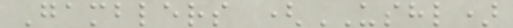Gamblers (USHL)
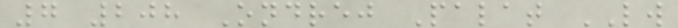7 208 Ondrej Palat LW
